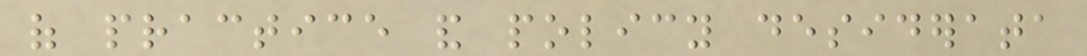of practice and policy desiderata
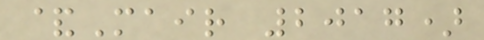&Mair 2017)
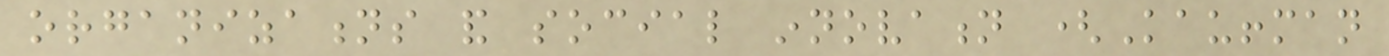organizations and social innovation (Kauffman
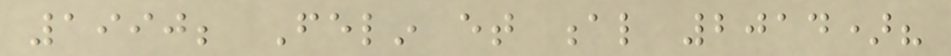1990; Felin et al 2014)?
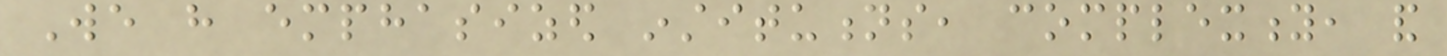We have emphasized institutions, complexity, and
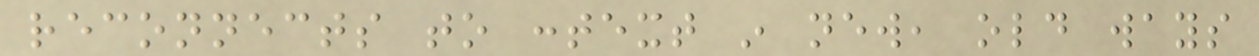reconnects to context in new, old ways
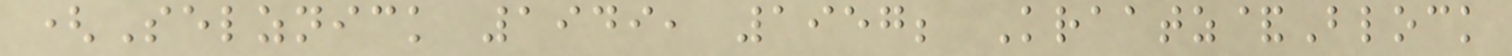(Selznick 1949, 1957; Kraatz&Block
